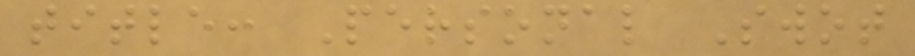title: Personal Swot
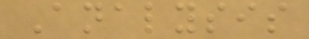Analysis
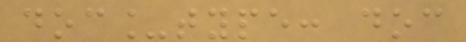doc_type: doc
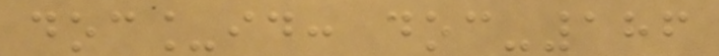doc_id: doc-186
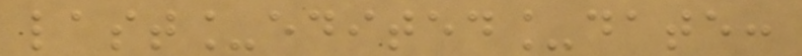last_edited_date:
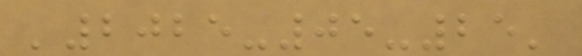'2025-05-25'
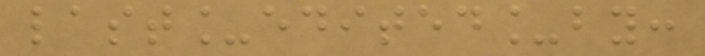last_edited_by:
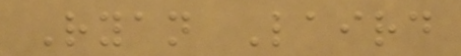Ryan Laird
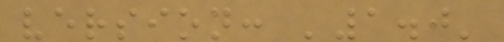version: '1.0'
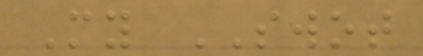My SWOT
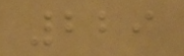229
